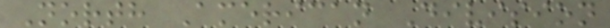North American Division
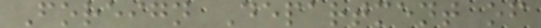Foreign Department of
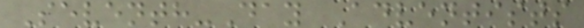Seventh-Day Adventists
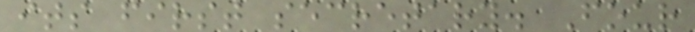its first secretary. Four
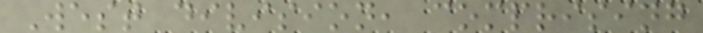West division, comprising
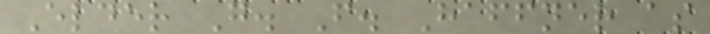Elder G. F. Haffner as
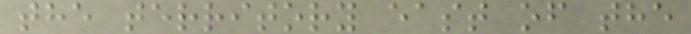the territory east of the
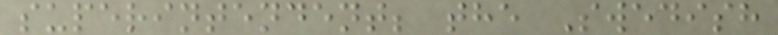superintendent; the Swedish
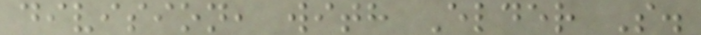division, with Elder S.
